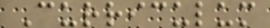Curriculum
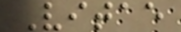Vitae
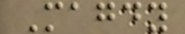Magdy
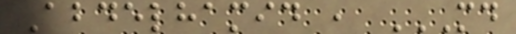Abdelhamid , MD
